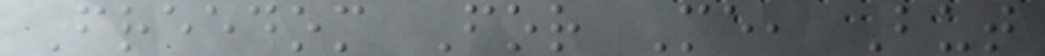Freedom For Me, But
